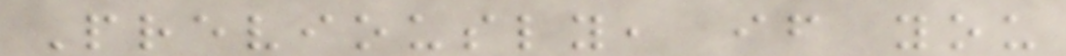Previously, if you
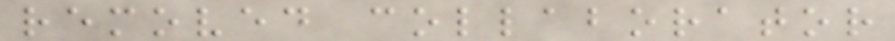removed collaborator
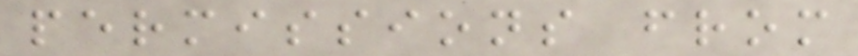permissions from
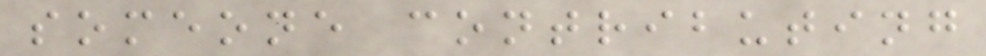someone contributing
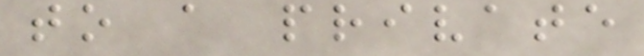to a private
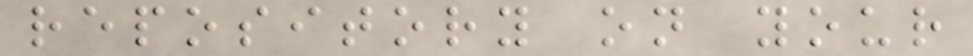repository on your
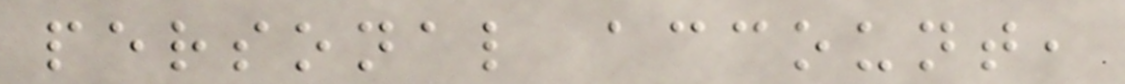personal account,
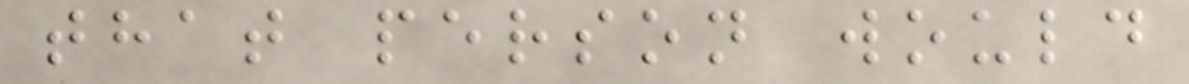that person would
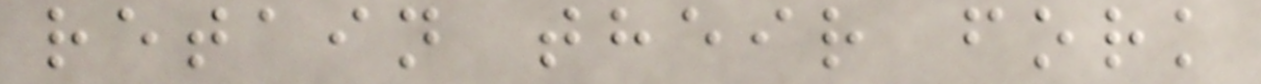retain their fork
